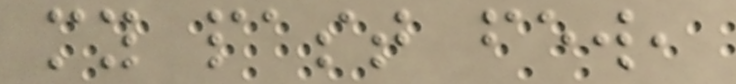my past few,
